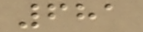681
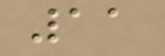11
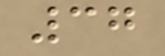37
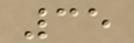35
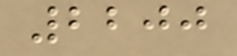2200
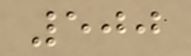500
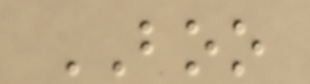BOO
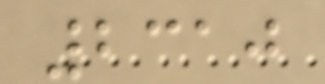2310
